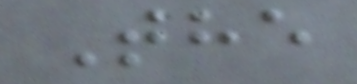The
